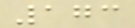173
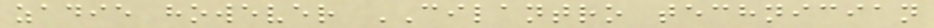zadie however CILANTRO technician
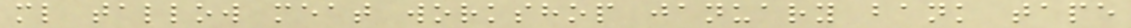ml tallow meat workshop january bank tape
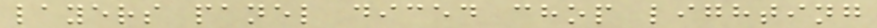layers panel diced chop lighting
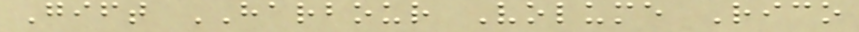Gift HARBOUR Volume Rico
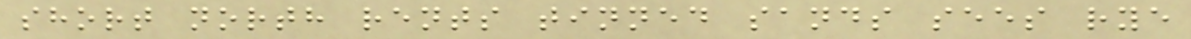short north rents tinned sands sees rye
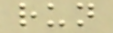run
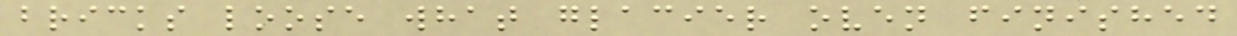bricks loose what glacier oven finished
